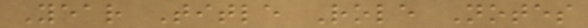Year Title Role Notes
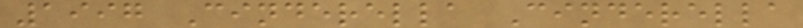1997 Cinderella Cinderella
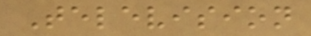Television
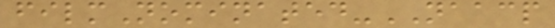filmNominated-NAACP
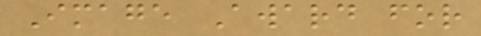Image Award for
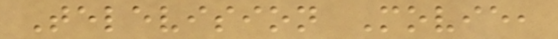Television Movie,
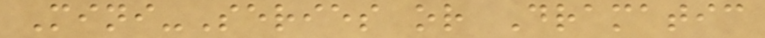Mini-Series or Dramatic
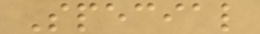Special
